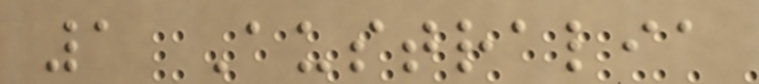1 Australia
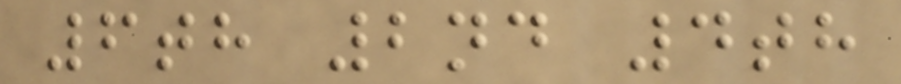6th 2nd 4th
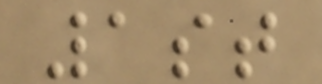1st
